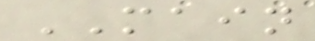MAIN
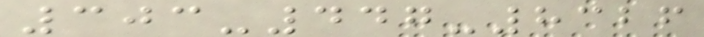303-447-8326
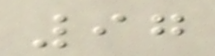97
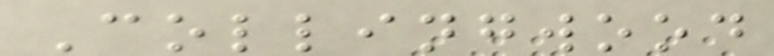Collingwood
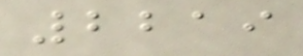2219
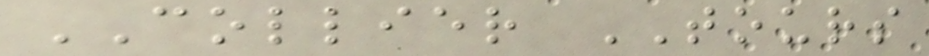COLLIER TOURS
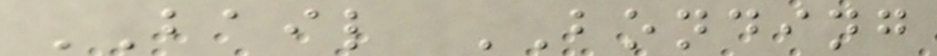BAIL BONDING
